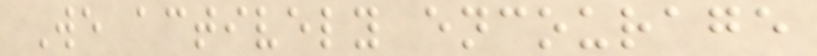We actively encourage
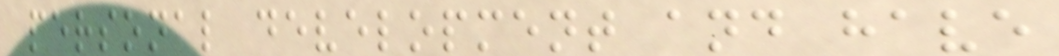personal development and have
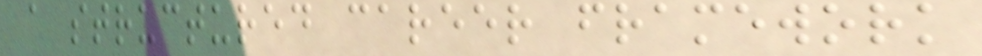a structured career framework
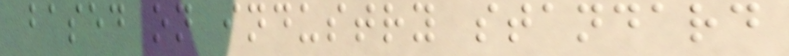based on industry standard
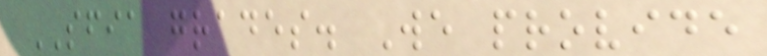SFIA grades. We provide
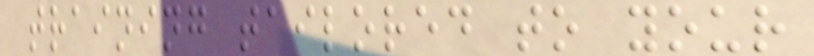training tailored to your
